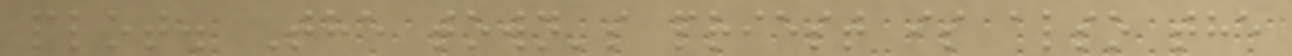plot. The town's priest is also the
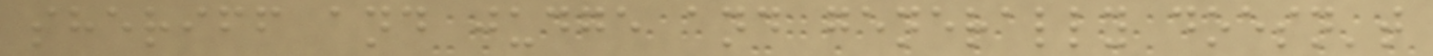sheriff and judge and generally doesn't
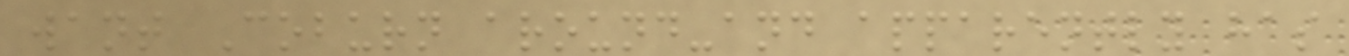want Coburn around-and apparently has
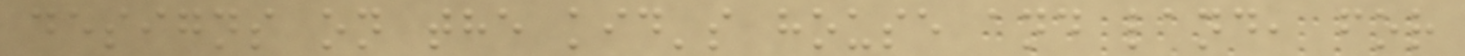designs on the kid's house and land, for
